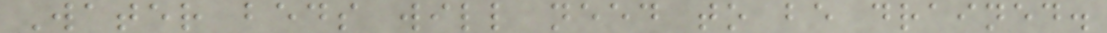Water beds will need to be drained.
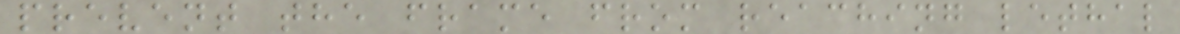prevent the frame from reaching lethal
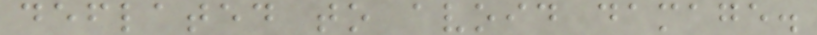deflated to avoid damage.
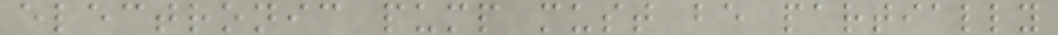electronic pump must be partially
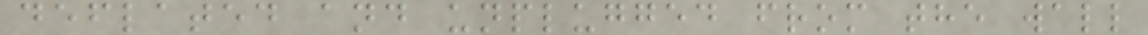deflated and unplugged from the wall
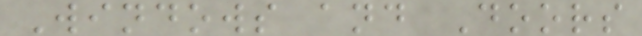Windows and Doors
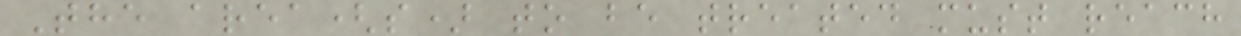The area(s) to be treated must reach
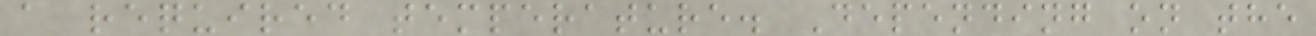a required temperature. Depending on the
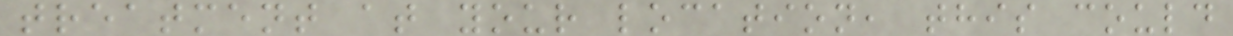treatment at your location, this could
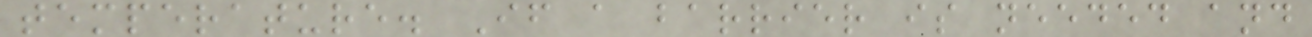temperature. If a barrier is needed and
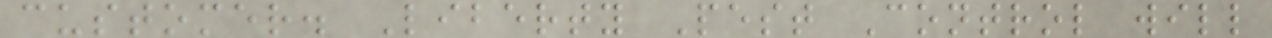customer. Liberty Pest Control will
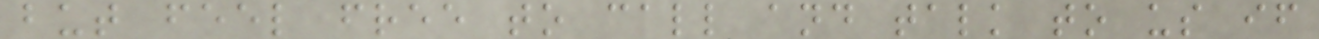but feel free to call and talk to us if
